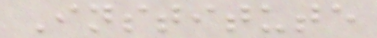Institute
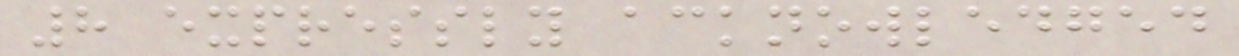8 expressly acknowledged
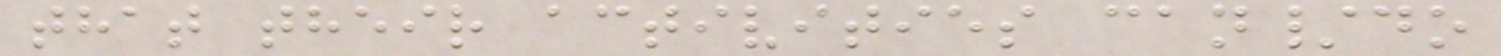that their activities can/do
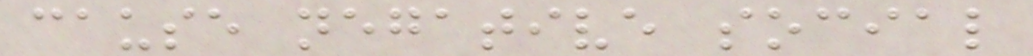cause negative social
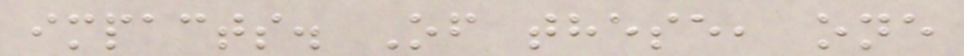impacts. Of these, one
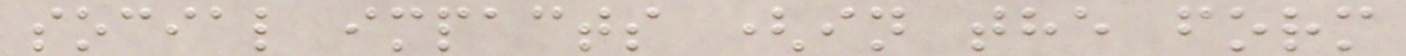social impacts (in the form
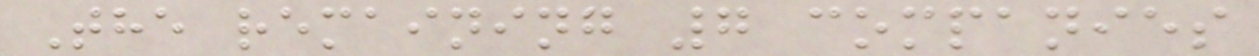The remaining 7 companies
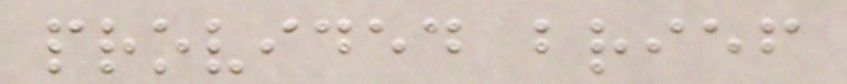provided brief
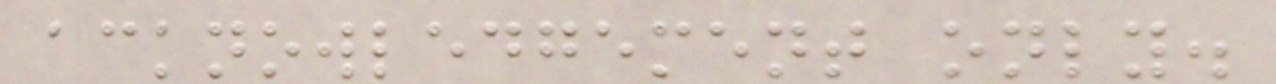acknowledgement only.
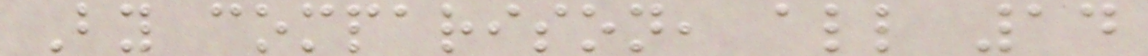By comparison, all 14
